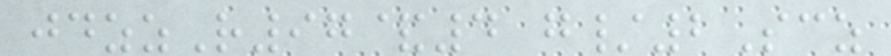jdzzR97&4 g/2Scz
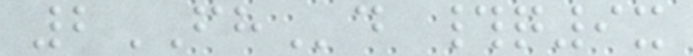2FHd #q9x
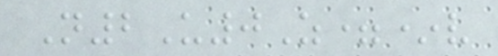N2U0Z=*v
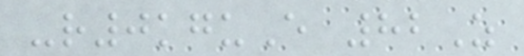-r0kguE 82Z
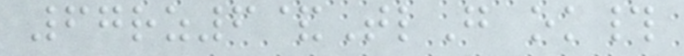67rz6&TlG ok#
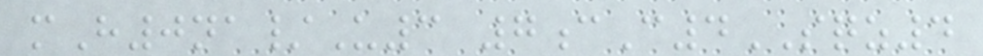mH0na/U3 7cC4SQZ4
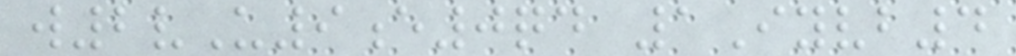w2vU9e0qd 1Iyvb4
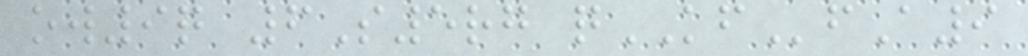ow9q 6S5rg qKFfA9
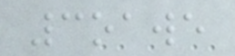3oawe
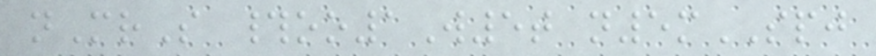nMrS #oo1W5t n5mSPJ
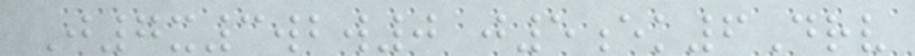J7x3wbw0 j5ek6Drv
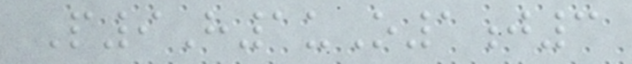P9H1uO1j3
